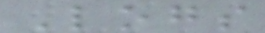Logs
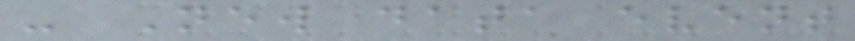- New data event
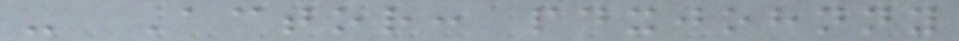- Actor: pdxjohnny
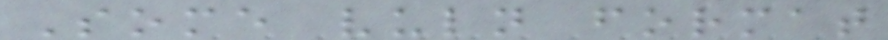Some vuln format
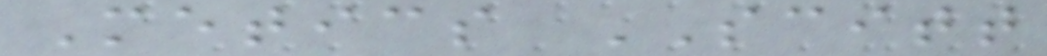Metics SCITT
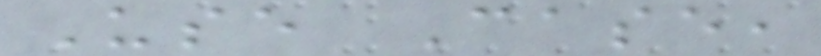Use Case,
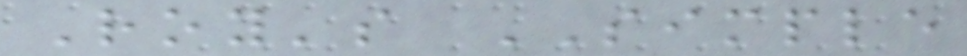Roy's SIMPLE
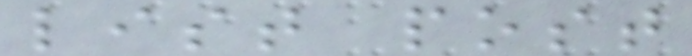list post
